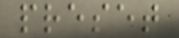preset
